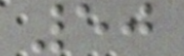50
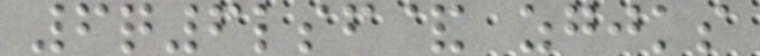6q6lsf& zgjks
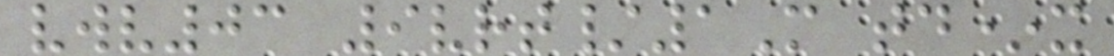vwv03 9vrt/1M td*x
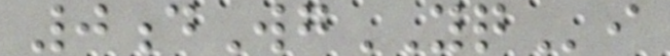0dWgYQi
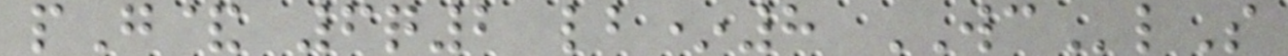pG& 6q2 lb*8 WClS
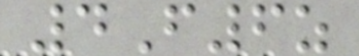4F6z
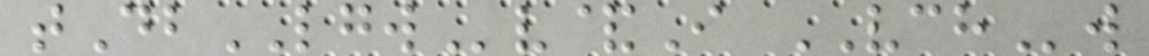tDbLGWv&I VCHw
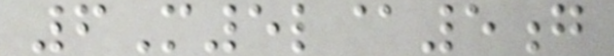6M5l@5g
